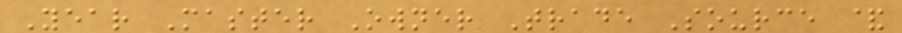Year Master Owner Trade Source &
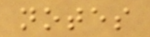notes
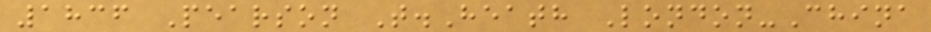1836 Pearson T.Heath London-China
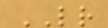LR
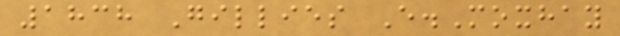1838 Gillies E.Moxhay
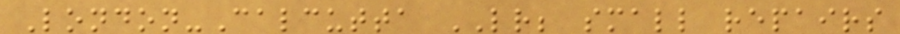London-Calcutta LR; small repairs
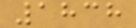1838
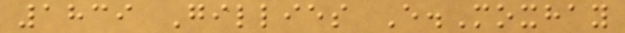1839 Gillies E.Moxhay
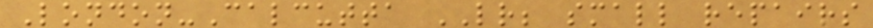London-Calcutta LR; small repairs
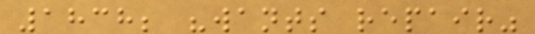1838; "wants repair"
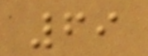69
